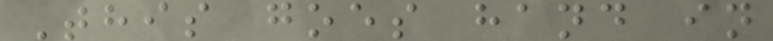This goes hand in
